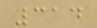314
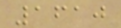1610
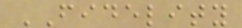FIDELITY
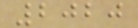2020
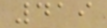419
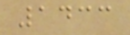1433
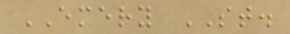EMERY ST.
